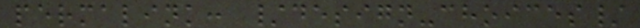permalink: /design-choices/
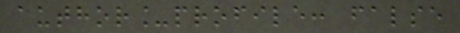author_profile: false
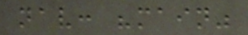nav: "main"
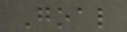Goal
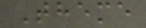Theme
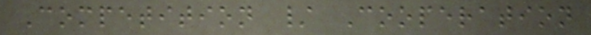Competition / Cooperation
